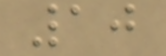10
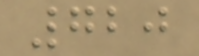720
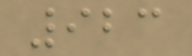923
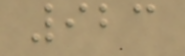923
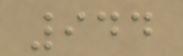944
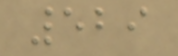529
